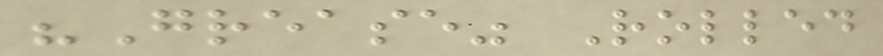"Grease" Rolled
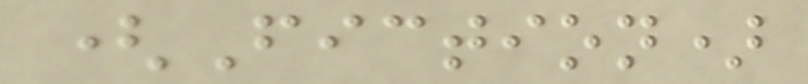(Fiction)
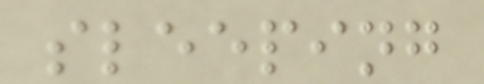sleeping
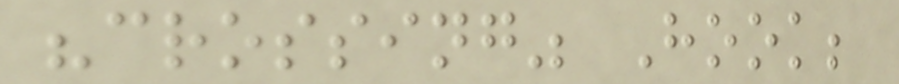"crossing" Hook;
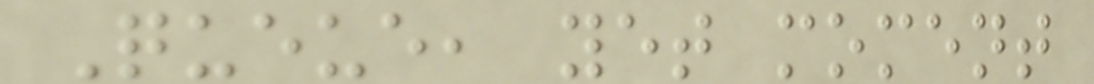Queue, yet moment
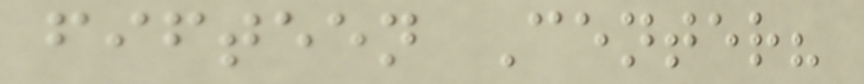fifteen Center?
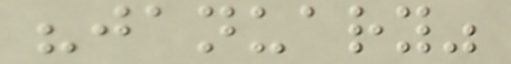"january"
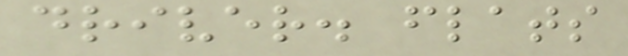driver. flats
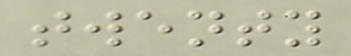twenty
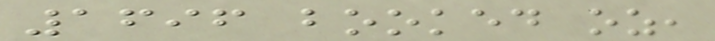1696 booked oz,
